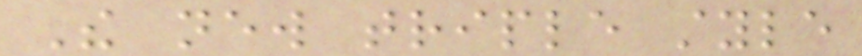The new triple style
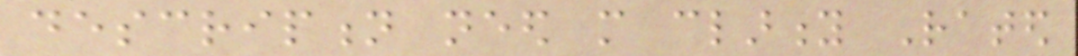description need more clarity Rated
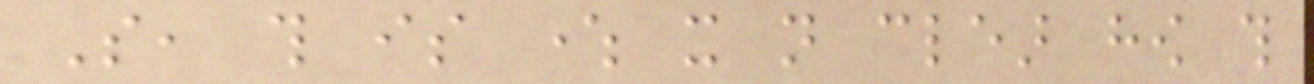So, this is where it not clear how this
